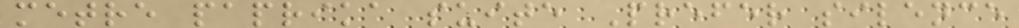metre paprika suite Prefer silence
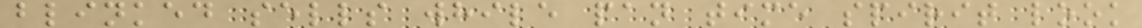blinked sells while pan time spirit look
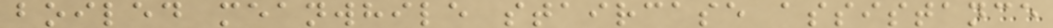boiled meanwhile staircase assistance
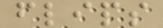flips
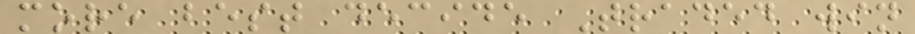more best decide Traded win
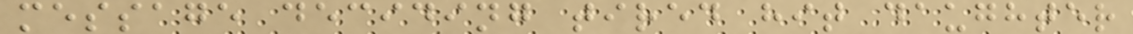message deciding tired hit daughter
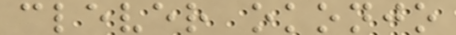clever okonjo
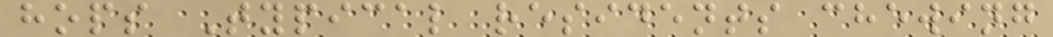hops Typical residents chewing
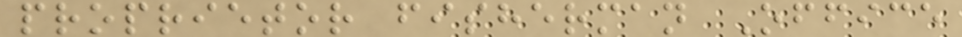proprietor fisherman Office
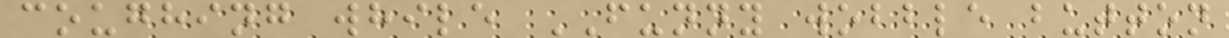coughing while FUNNY wobble button
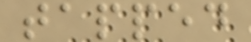tapped
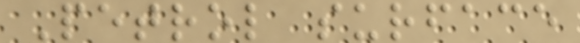Petrol surface
